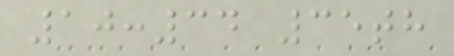10:34 35th
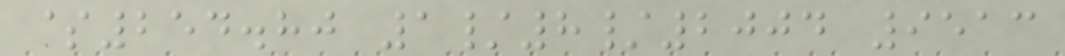$254.80 1/8/2004 9513
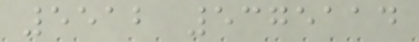5512 5375114
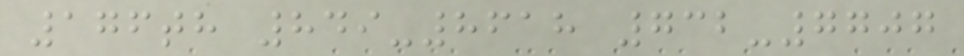176th 849-8618 732-7707
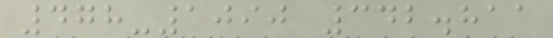478-1090 342.811
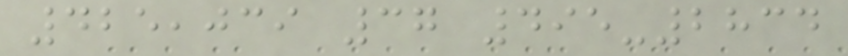425,039 37 495-2834
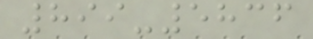899-5836
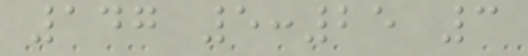147 5:25 3
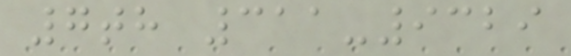7th 311-9329
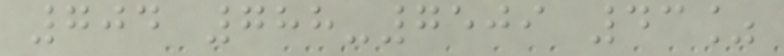704 788-7509 43%
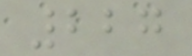227
